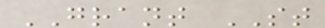GRANT ST
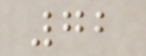72
